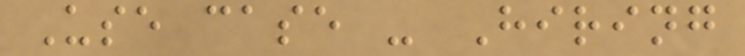Use case - Hiring
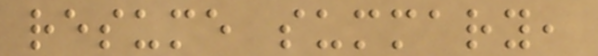resume summary,
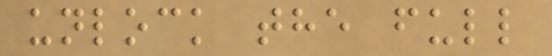unlock the full
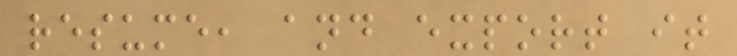resume, and export it
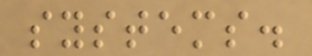systems.
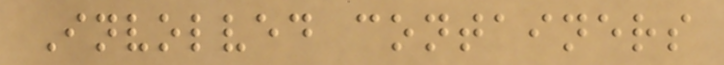Involved containers
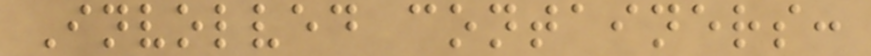Involved containers:
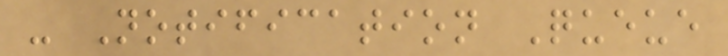- Notification Queue
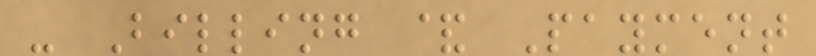- Billing & Payment
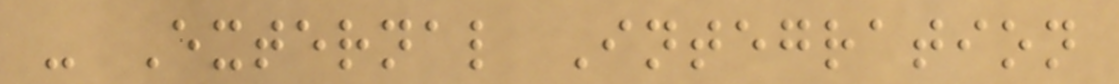- External Integration
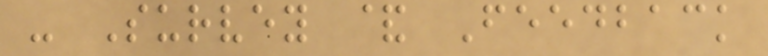- Survey & Feedback
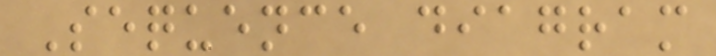Sequence diagram
